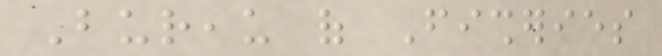Bureau of Fisheries
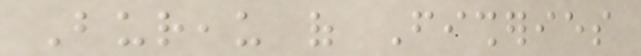Bureau of Fisheries
